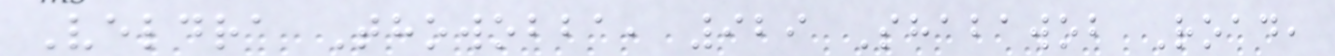Veldra Thowobba, 929 Shabawob Road,
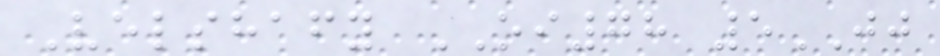Velshafy OI78 5JJ
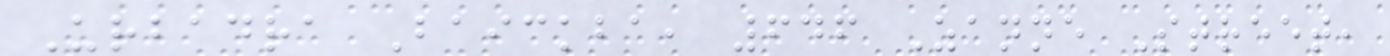Urbadra Baickba, 646 Zanne Street,
